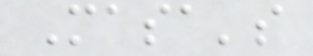Masa's
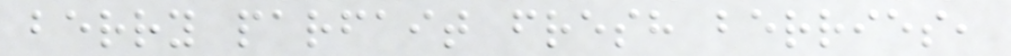berry parfait fresh berries,
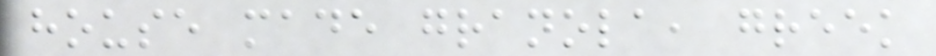house made granola, greek
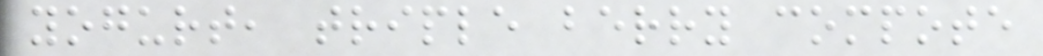yogurt, triple berry compote
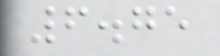6.75
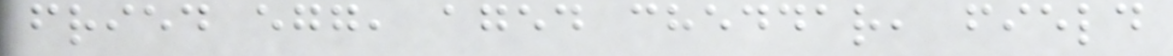fried egg, aged cheddar, field
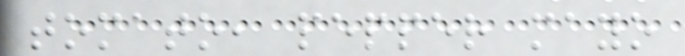tomato, pepper mayo
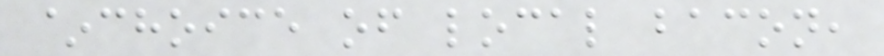~choice of local bacon,
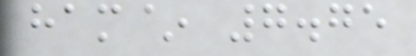ham~ 7.75
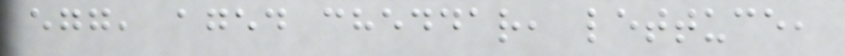egg, aged cheddar, lettuce,
